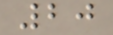20
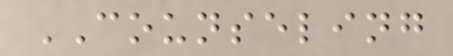COUNSELING
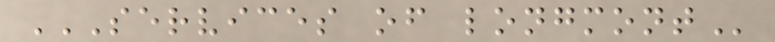SERVICES OF LONGMONT
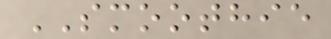SMOOTHIE
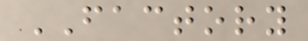FACTORY
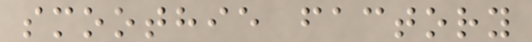smoothie factory
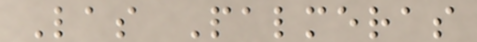Las Palmeras
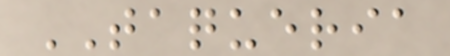TAQUERIA
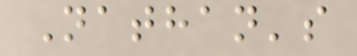Nathan's
